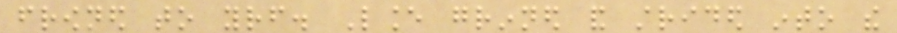frowned to yourself. Lance grinned and strided into the
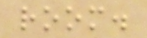room.
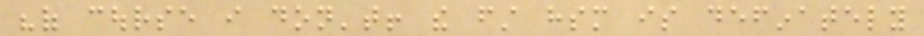"of course i don't! the first hsm is definately
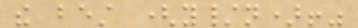the best (y/n)!"
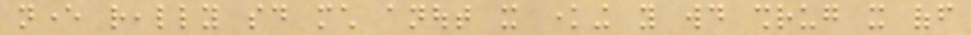never really said much anout it knowing you would shrug it off
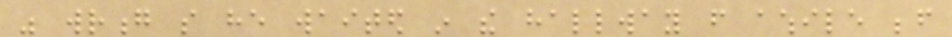was wrong so he waited in the hallway from awhile before
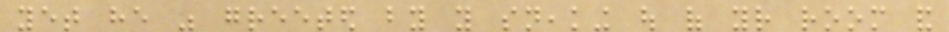yet he was greeted by you sneaking out of your room and
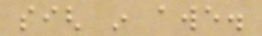sigh in awe.
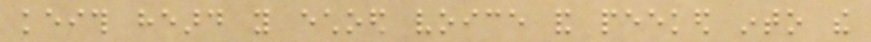keith heard you echoed voice and peeked into the
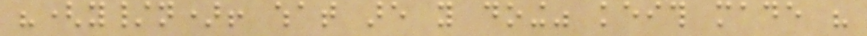"(y/n)! what are you doing" keith made his
